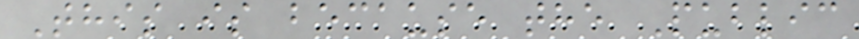This is because the Public
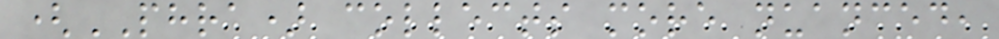(PHRA) collects more nuanced,
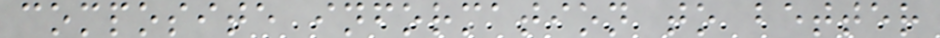composite information to better
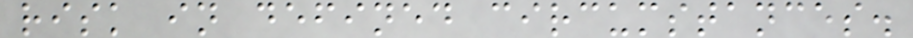risk in defined circumstances.
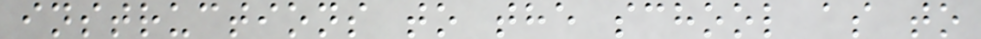instructions to the school as to
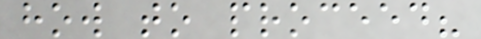how to proceed?
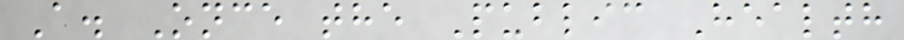A. Once the Public Health
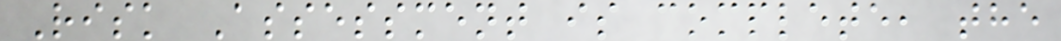Risk Assessment is complete, the
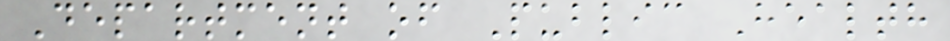Department of Public Health
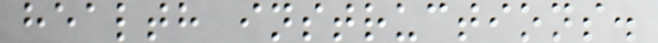health instructions.
